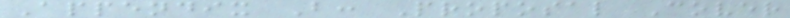Appendix B: Proposal Cover
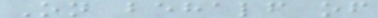On behalf of
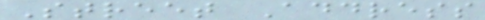Street Address
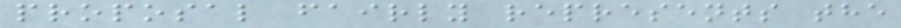proposal fairly represents the
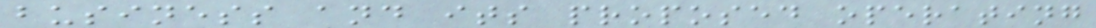business and its proposed operating
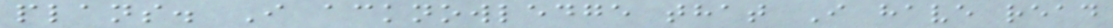plans. I acknowledge that I have read
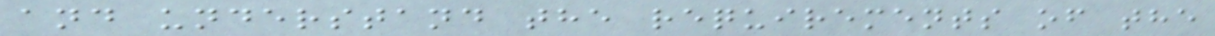and understand the requirements of the
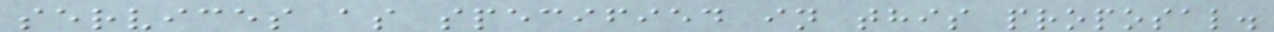services as specified in this proposal.
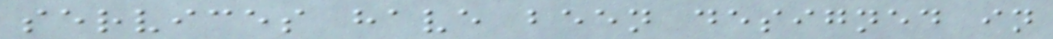services have been designed in
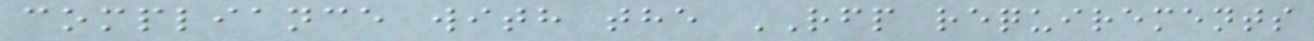compliance with the RFP requirements
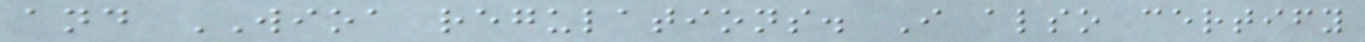and WIOA regulations. I also certify
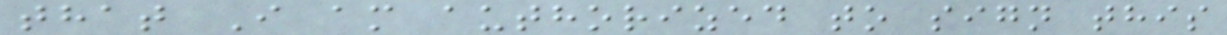that I am authorized to sign this
